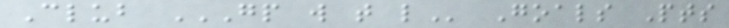Club GP W T L Goals Pts
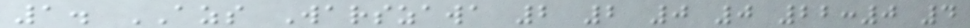1. AZS Warszawa 2 2 0 0 22:0 4
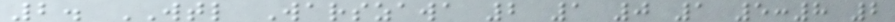2. WTL Warszawa 2 1 0 1 5:8 2
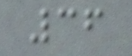36
